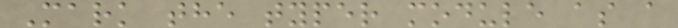Mark the typer module as a
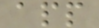app
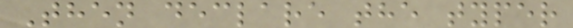Then declare the typer
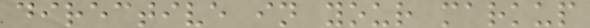directive in your markup
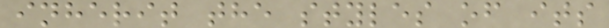inherit the styles of its
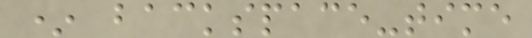* backspace-time
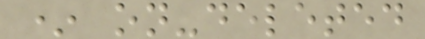* on-deleted
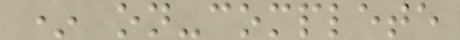* on-complete
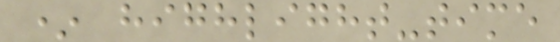* highlight-time
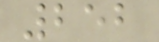252
